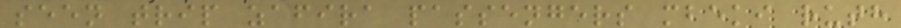seen trip zafira passengers mbeki ruth
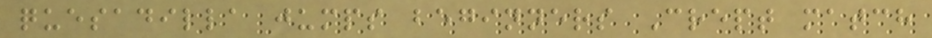quesadilla jumps beginners Crept match
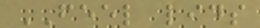FEEL lids
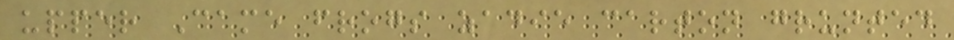upper Came frogs zadie carton grunted
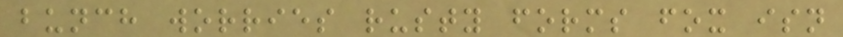bunch worries rusty forms fox isn
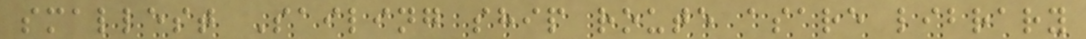smallest Sailing ship route asare library
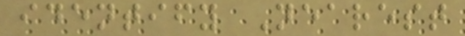identify Nearest
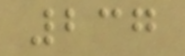237
